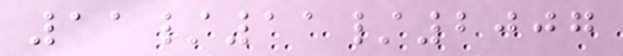11/11/2007
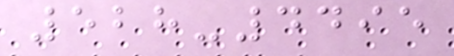528-4495
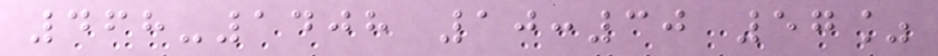468-1408 10:30 57%
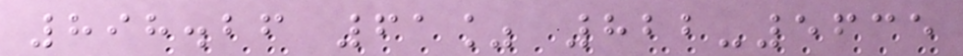898.26 61% 822-5635
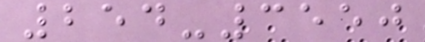254-3550
